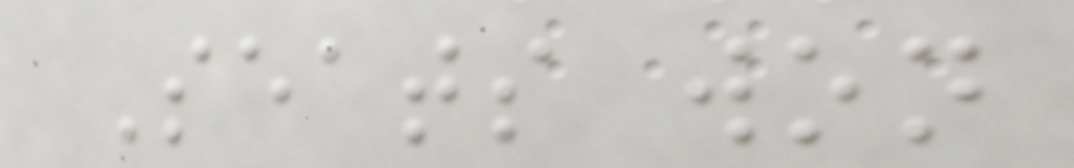Seats won
